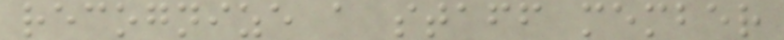recognize a staff member
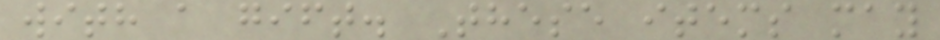with a gift. These items may
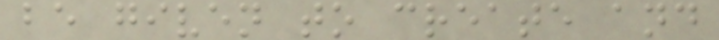be given to create and
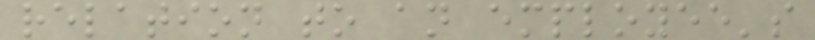relation to an employee's
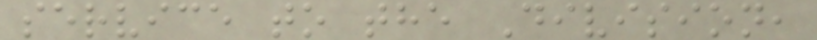service to the Division,
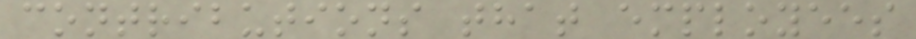contributions that employees
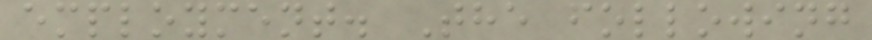employment. The following
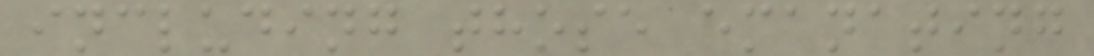including those emanating
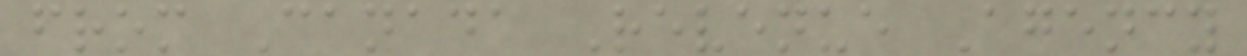from Canada Revenue Agency
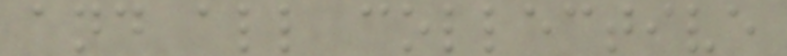and all collective
